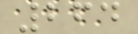264
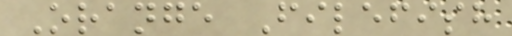Orange Filefish
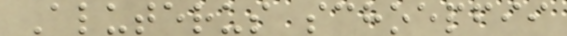Aluterus schoepfii
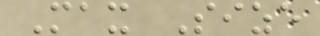Max Size
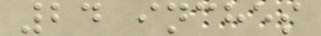24 inches
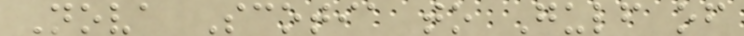Nova Scotia to Gulf of
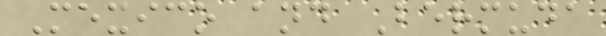Mexico and Bermuda
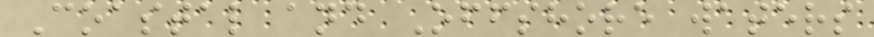Coastal and Offshore waters
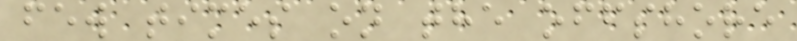few times on the offshore
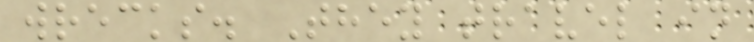wrecks. They travel in
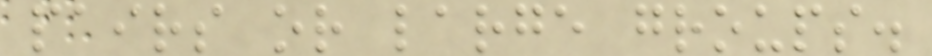pairs or large groups.
